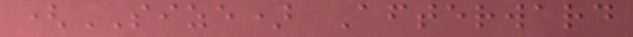(SIZE) Afterward
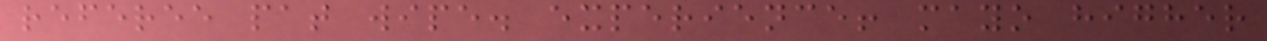referee pat wipe. experience! mayo higher
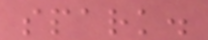spark.
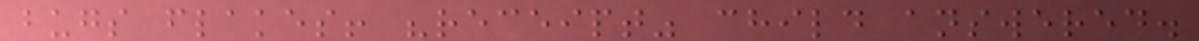bugs flakes! "receipt" child answered.
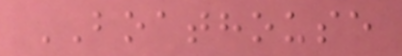BOATHOUSE
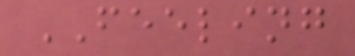FEELING
